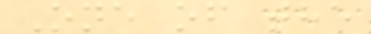One of the
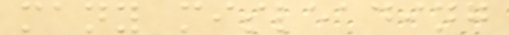many misleading
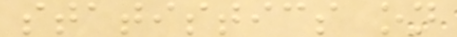statistics on
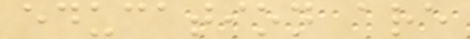education are
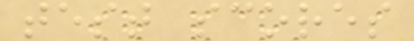test scores
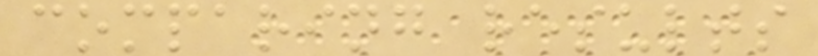comparing results
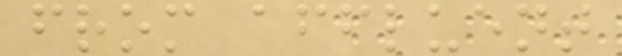from affluent
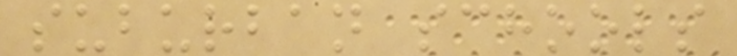suburban schools
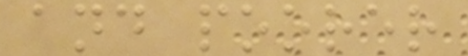and poorer
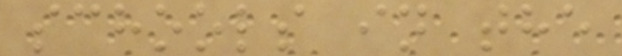schools in the
